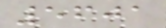5601
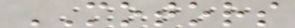MOTORS
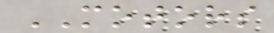MOTORS
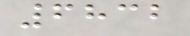6832
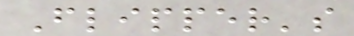Flipper's
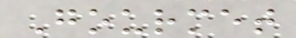Gourmet
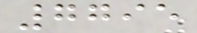7795
